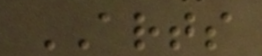ARTS
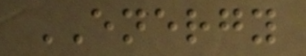ENERGY
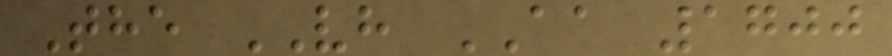The VH AA 1700
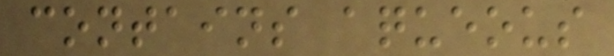contains aqueous
